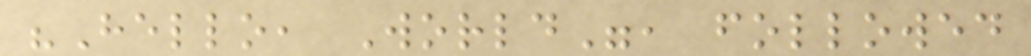"Hello, World", followed
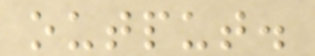output.
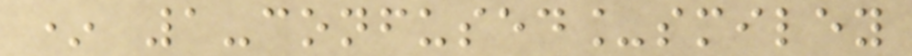* 1-confused_smiley
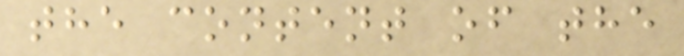the content of the
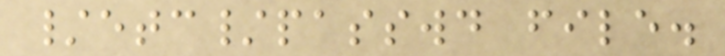/etc/passwd file.
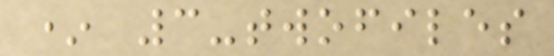* 3-twofiles
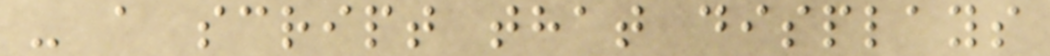- a script that displays
